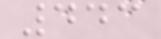443
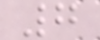7
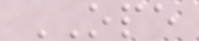OPE
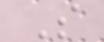S
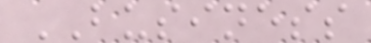BUSINESS
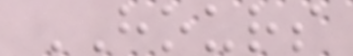HOURS
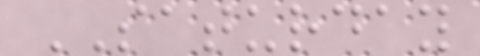SATURDAY
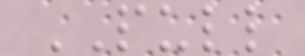PULL
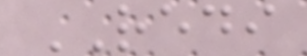REDI
